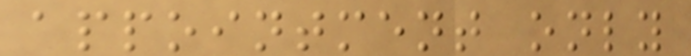appointment only
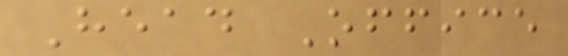Head Office
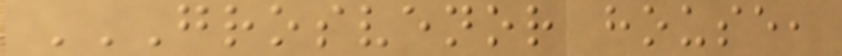GROSVENOR HOUSE,
